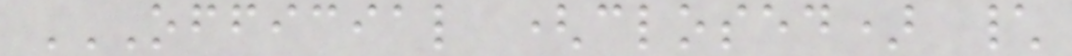OFFICIAL (CLOSED) \
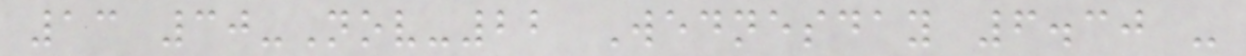13 30-Nov-22 Wednesday 6.30 -
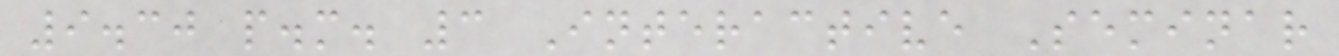9.30 p.m. 3 Interactive Seminar
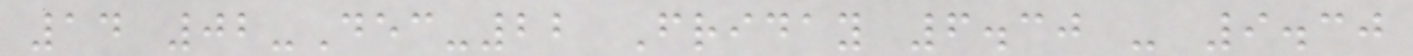14 02-Dec-22 Friday 6.30 - 9.30
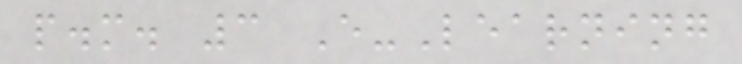p.m. 3 E-Learning
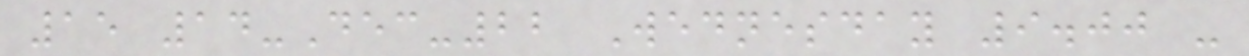15 14-Dec-22 Wednesday 9.00 -
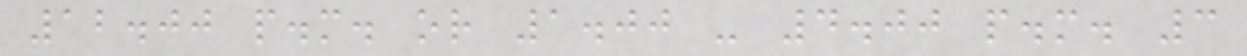12.00 p.m. or 1.00 - 4.00 p.m. 3
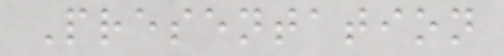Presentation
